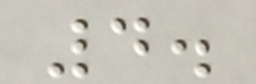4.
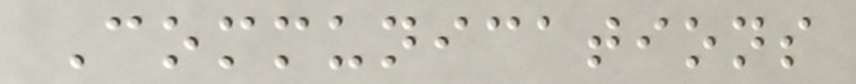Communications
